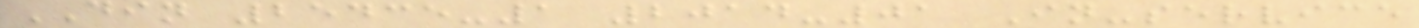DIN 25435-1 2014-01 In-service
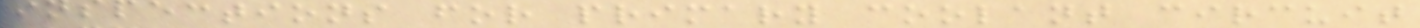inspections for primary coolant circuit
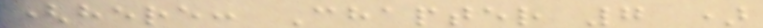(here: Chapter 7 )
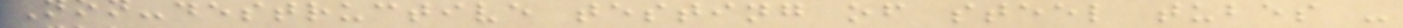Non-destructive testing of steel tubes -
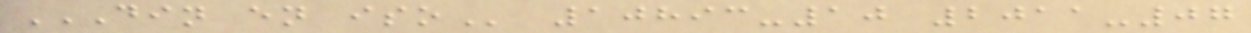DIN EN ISO 10893-10 2011-07
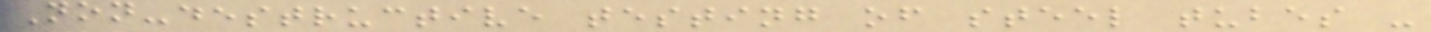Non-destructive testing of steel tubes -
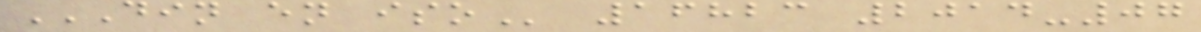DIN EN ISO 16823 2014-07
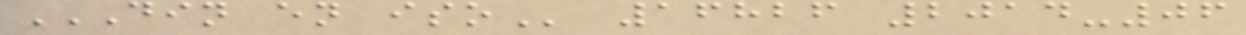DIN EN ISO 16826 2014-06
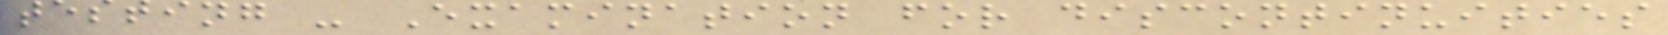testing - Examination for discontinuities
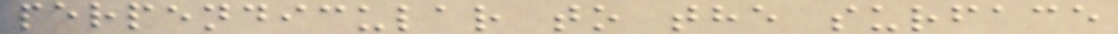perpendicular to the surface
